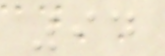94
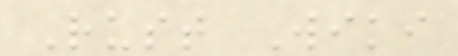Rust Wiki
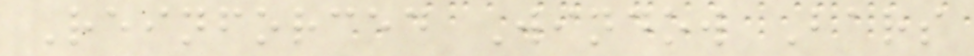Reinforced Window Bars
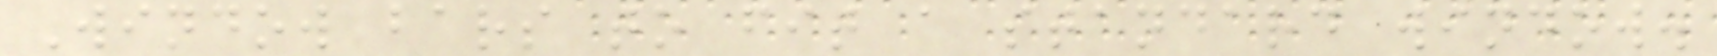Window bars to fit a standard window.
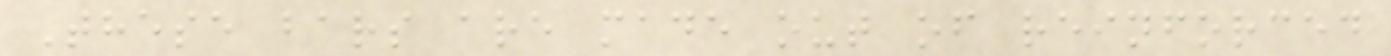These bars are made out of reinforced
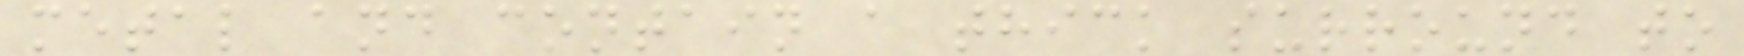metal and contain a thick surround to
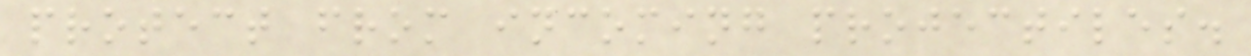protect from incoming projectiles.
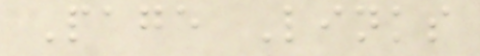Page Links
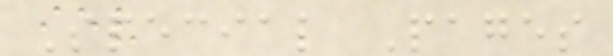Special Pages
